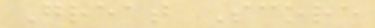Great Score
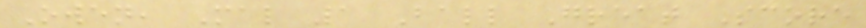Owen, Mal 1 Ball Great Score
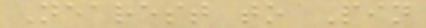Nearest to Pin
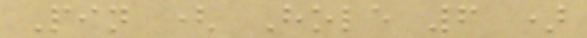Pin ( Hole 6 )
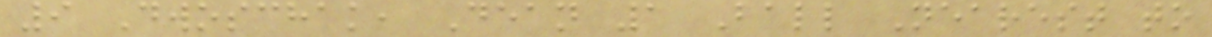9 Dwoschak, Dean 1 Ball Nearest to
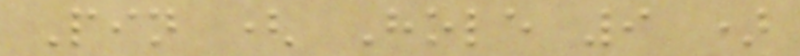Pin ( Hole 9 )
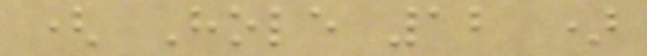( Hole 12 )
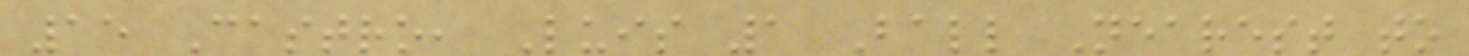15 Castro, Luis 1 Ball Nearest to
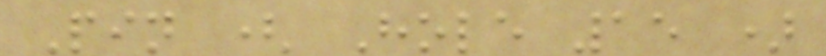Pin ( Hole 15 )
